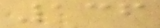136
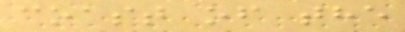coast of the
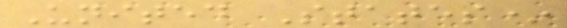United States*
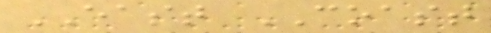EAST COAST
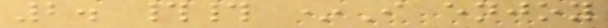2. ## *I enjoy
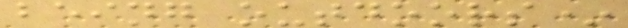being outdoors*
